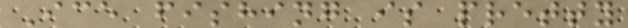Ice fishing is pretty
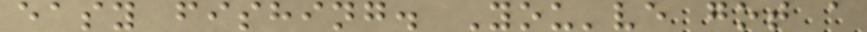easy fishing. You've got a
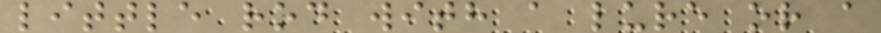little rod with a lure or a
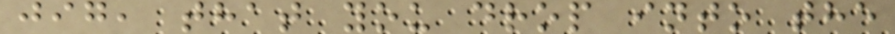jig, that you drop into the
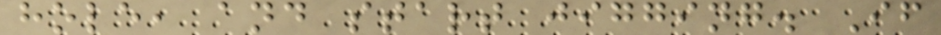hole, and start jigging. If
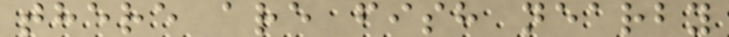there are fish nearby
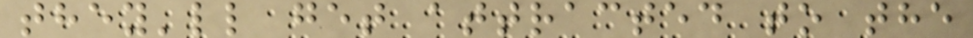they'll get attracted to the
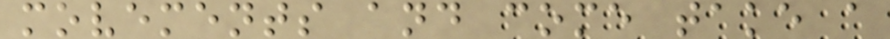movements and come take a
